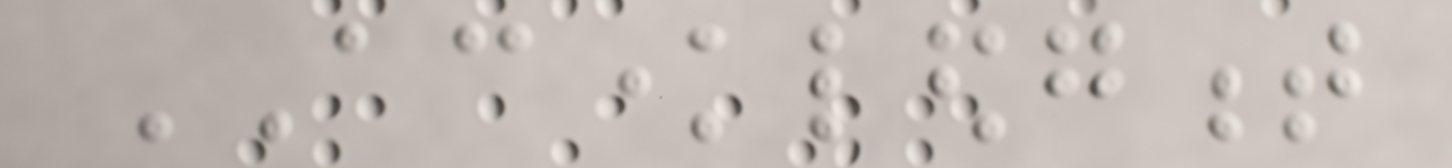ACKNOWLEDGMENT
